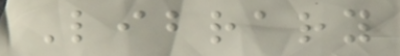Library
